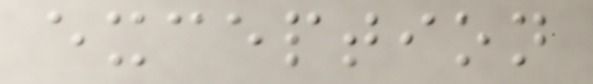exception
